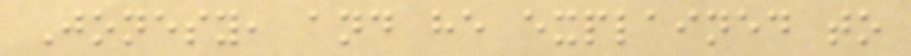Jonesy, and he explained to
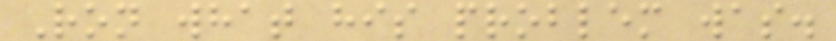Ron what his problem was.
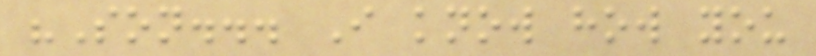"Son... I know how you
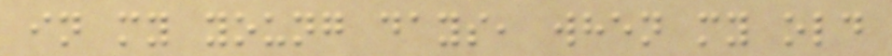in my young days, when my old
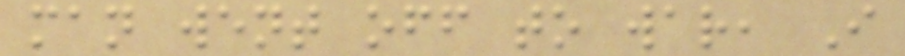man went off to war, I
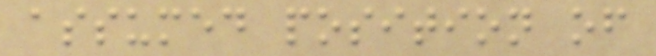assumed position of
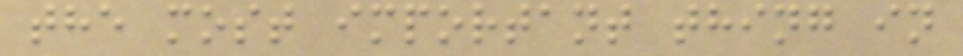the most important thing in
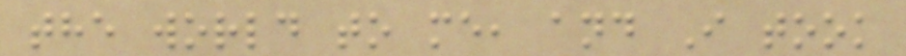the world to me, and I took
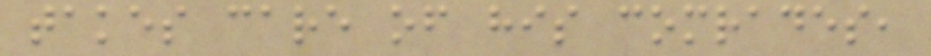takes care of his comrades,
